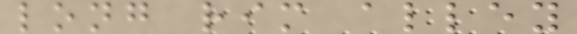long rim alley
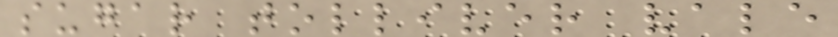sugar tolliver vale
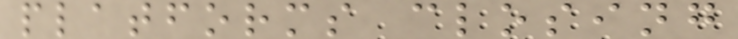platforms closing
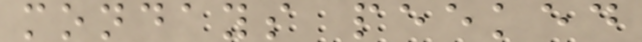mondays peeked
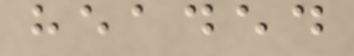headed
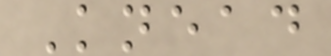Knead
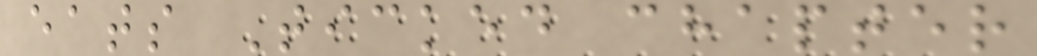eats Ticked chapter
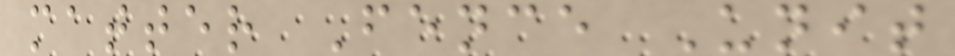matter Fence Unit
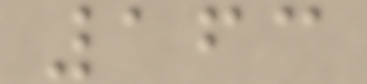163
